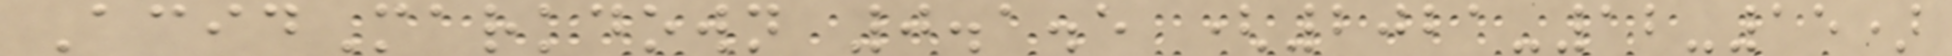AcidMarkdown 0.1.5 (2021-12-15)
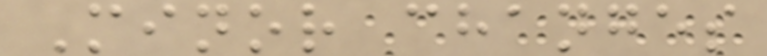Minor changes
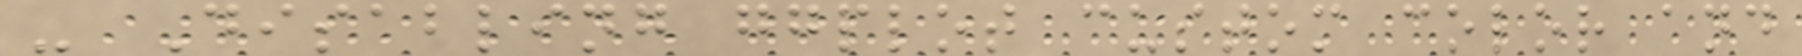- Disabling ggplot custom color and
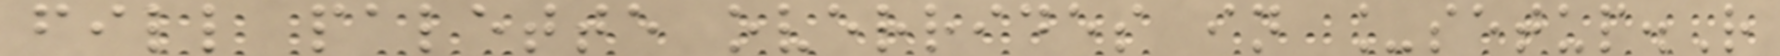fill palette overrides in _setup.R
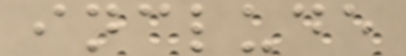include
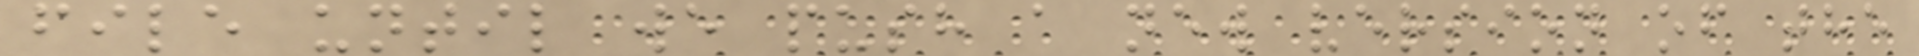file until we push a new version of the
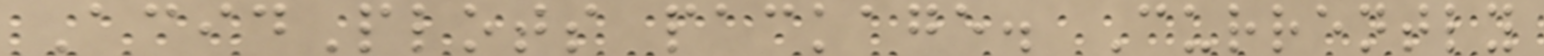AcidPlots package. Currently
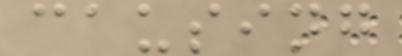causing
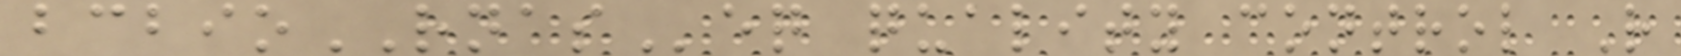bcbioRNASeq quality control R
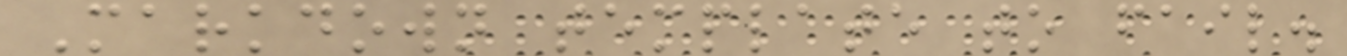Markdown template to fail.
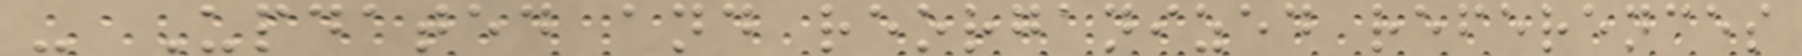- Updated and reorganized references
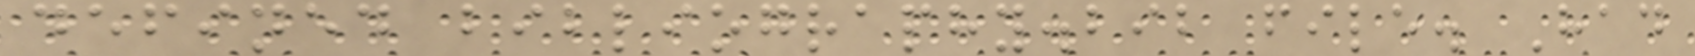defined bibliography.bib file. Had
